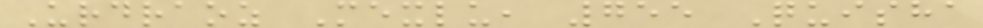Urdraoz Mexlu, 755 Quisha
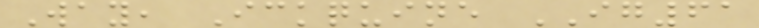Way, Ickquine IG61
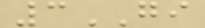3GI
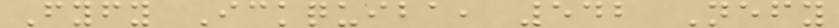Fyfy Ickquiba, 542 Nefy
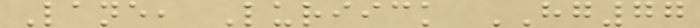Lane, Luriick HG77
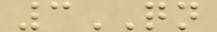3QN
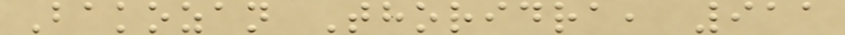Bakozan Thoridra, 911
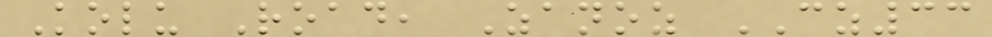Kolu Road, Zanoz CZ33
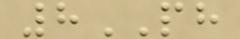8PH
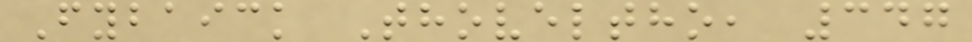Fybaick Thoveltho, 347
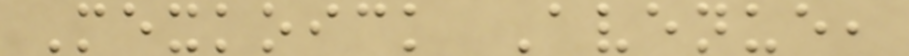Mexkoick Avenue,
